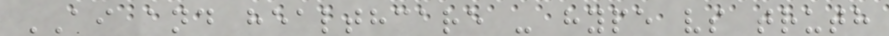AI and healthcare - hype vs truth
